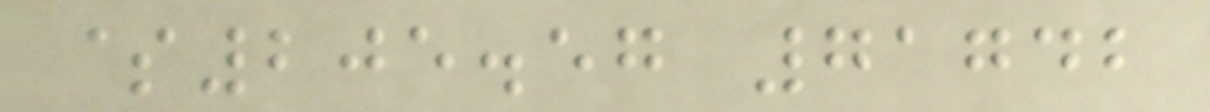$205.57 71742
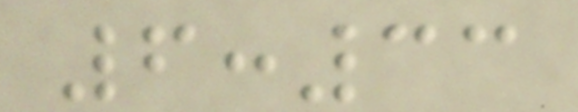6:33
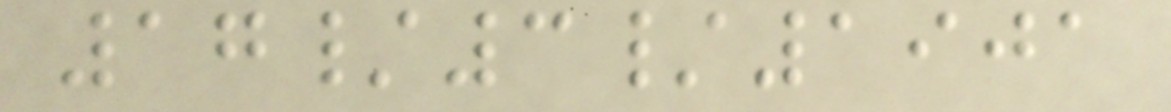17/3/1901
